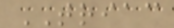TRIAC
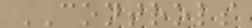CONTROLS
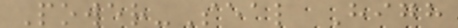Power-Seal High
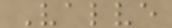Valve
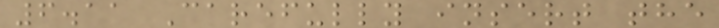6.11 Carefully insert the
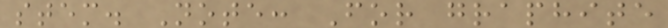stem. Note: For graphite
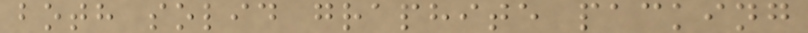both solid graphite packing
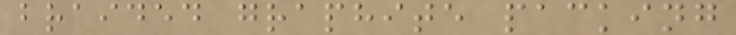braided graphite packing
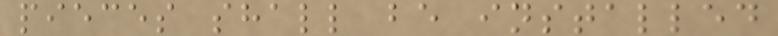pieces shall be installed
